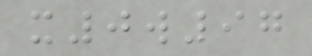x0w97
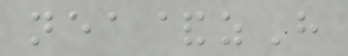nea&zH
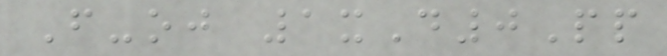F-oj 1xD0Pp
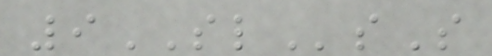9SLsS
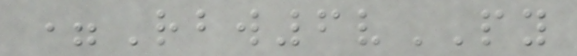=Rbw6vPY
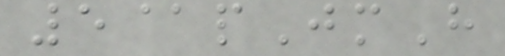5@pJmH
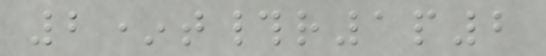2*t#r1p2
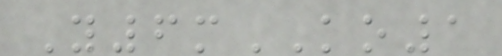Y6mKO1
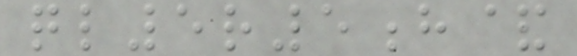ql5r5h&
